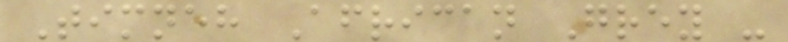Timneh African Grey -
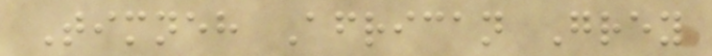Timneh African Grey
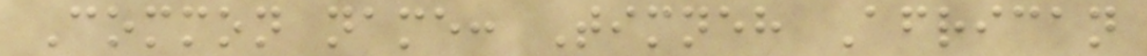Common name: Timneh African
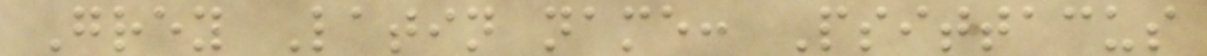Grey Latin name: Psittacus
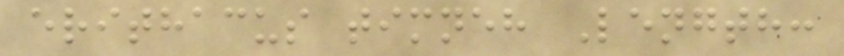erithacus timneh Length:
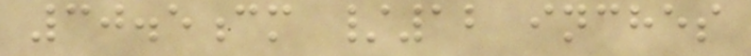30.5cm /12 inches
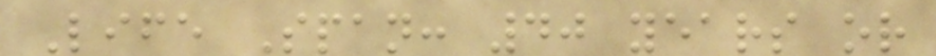Life Span: 40 years or
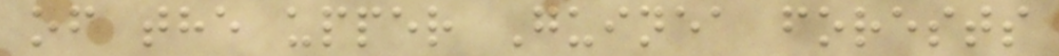of the upper Guinea forests
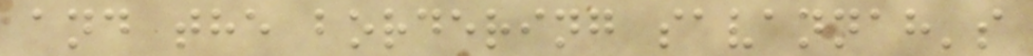and the bordering savannah's
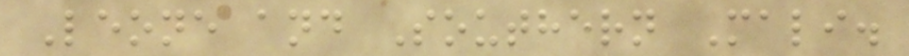Leone and Southern Mali.
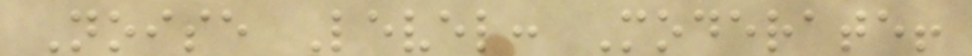Noise Level: Moderate!
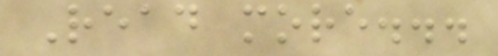Read more...
